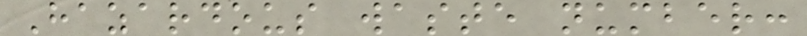Hazardous waste number:
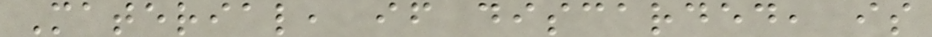Material, if discarded, is
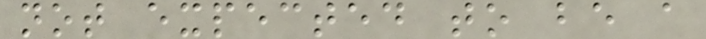not expected to be a
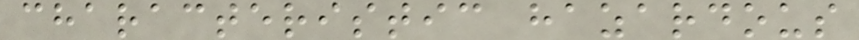characteristic hazardous
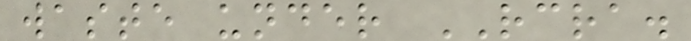waste under RCRA.
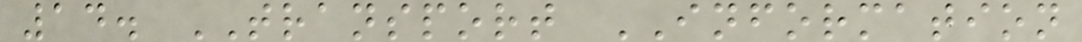14. TRANSPORT INFORMATION
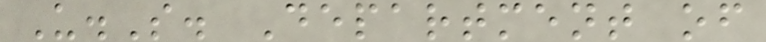U.S. Department of
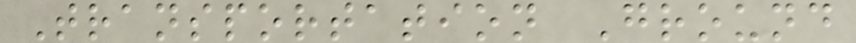Transportation Ground
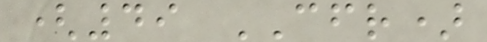(49 CFR)
